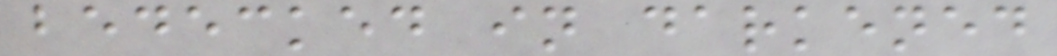bedecked in darkened
